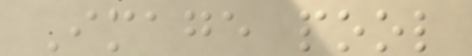Image pool
